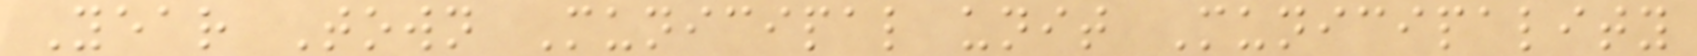Year Town Municipal unit Municipality
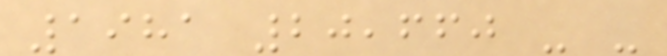1981 20,660 - -
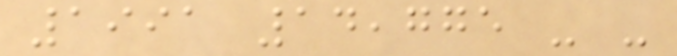1991 14,775 - -
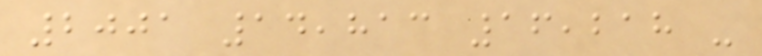2001 14,813 16,218 -
